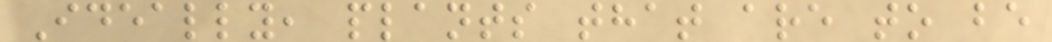Ideally, plants that are to be
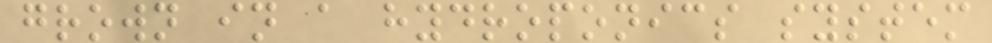grown in a hydroponics system
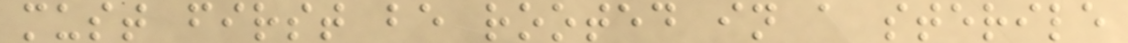must first be rooted in a sterile
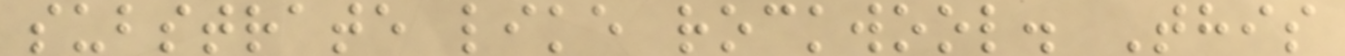substrate like rockwool. This
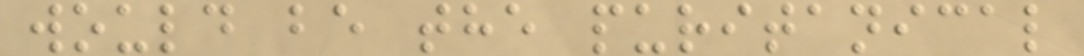would be the puritanical
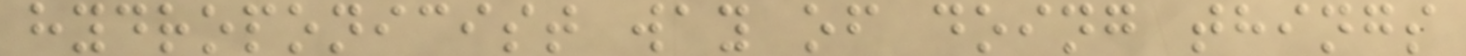hydroponicist way of doing things
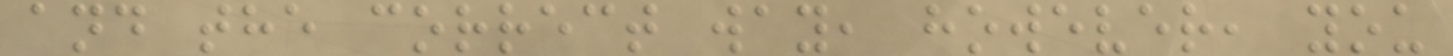and the correct way, however, you
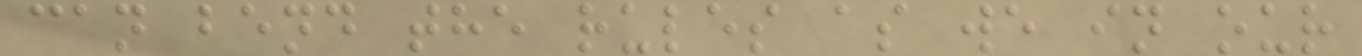can bend the rules as we in our
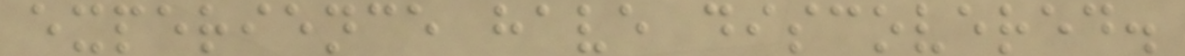experience have discovered.
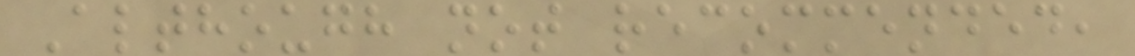Although not recommended,
